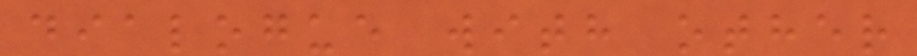dialogue with other
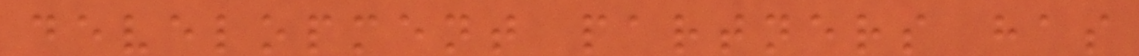development partners has
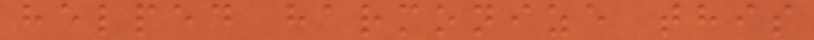helped harmonize this
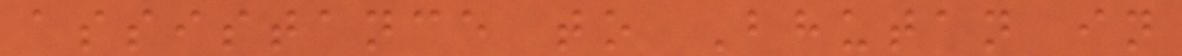assistance to Bhutan in
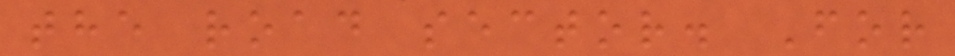the road sector. For
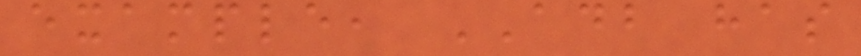example, ADB has
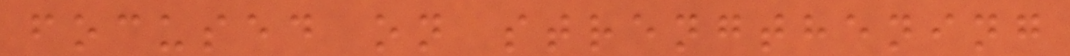focused on strengthening
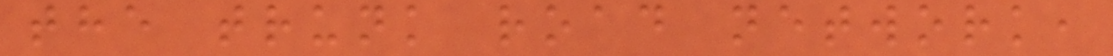the trunk road network,
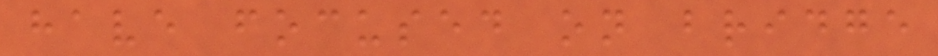have focused on bridge
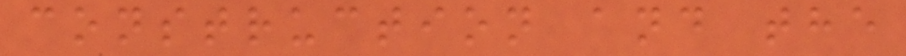construction and the
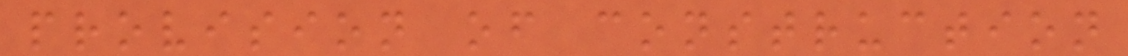provision of construction
